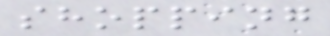shopping
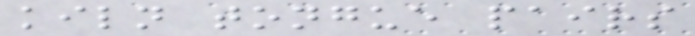kiln tongue pairs
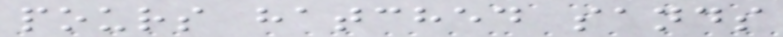pours hatched sands
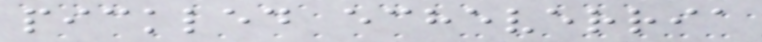pickled echeverria
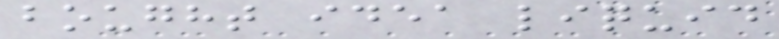bought idea liquid
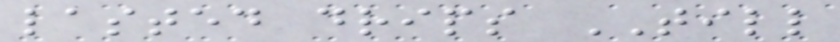lasted drips TILL
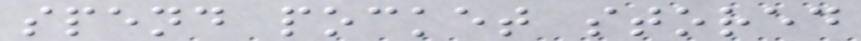spend pocket stored
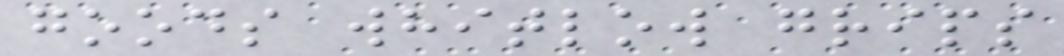goods whitlow grips
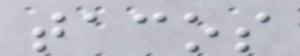tacos
